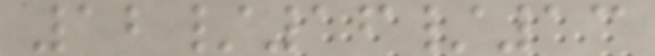12/16/13
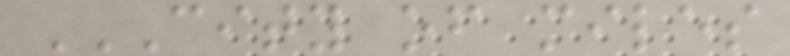CITY OF MILES
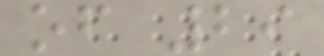of 29
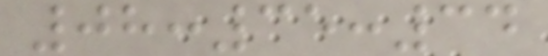08:35:34
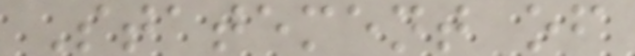Statement of
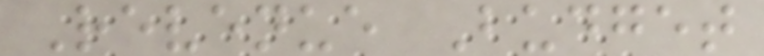Revenue Budget
